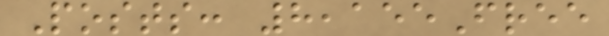Posts: 8,155Free
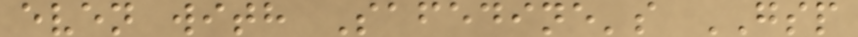even with Safedine's GSP
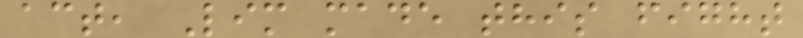act, Lim made this fight
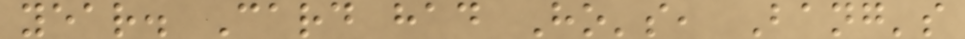year. Card had Ho's, Bang's
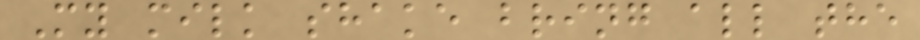My milk shake bring all the
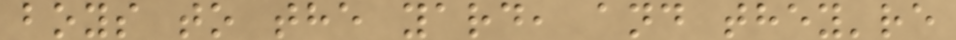boys to the yard, and they're
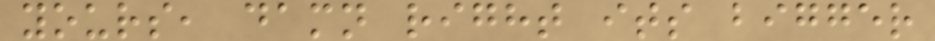yours, damn right its bigger
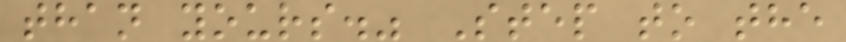than yours." Step to the
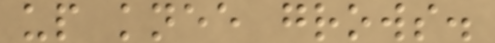up knee grows.
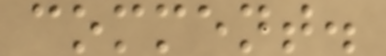comment.
